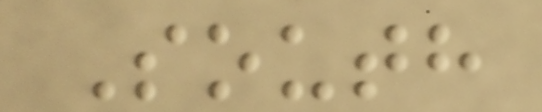South
